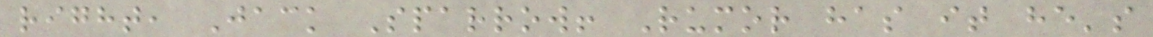right, Jack Sparrow! Rumor has it he's
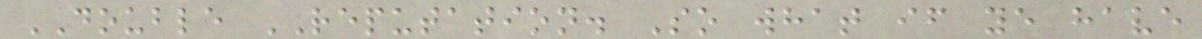DOUBLE REPUTATION. So what if ye have
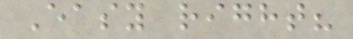Easy right?
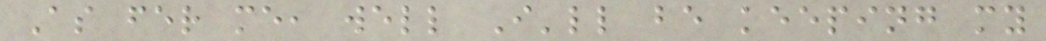As fer me, well I'll be keeping my
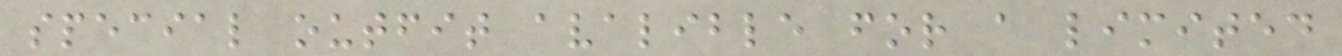special outfit avalible for a limited
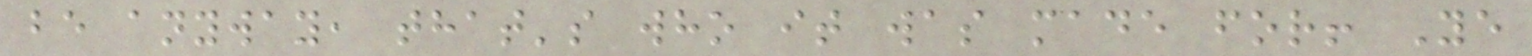be anyway, that's who it was made for! Ye
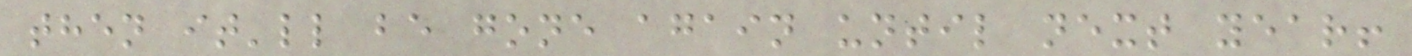then it'll be gone again until next year!
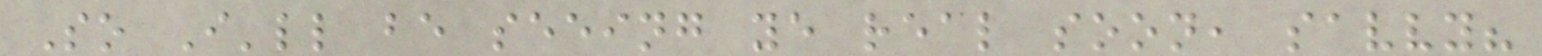So I'll be seeing ye real soon, savvy?
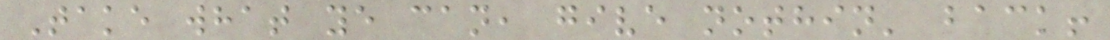Take what ye can, give nothin' back!
